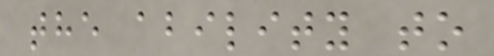the ability to
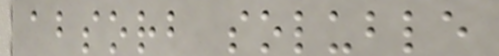absorb soluble
